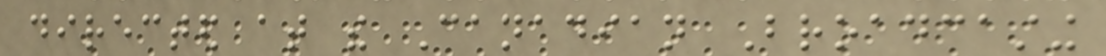directed at the Canadian Broadcasting
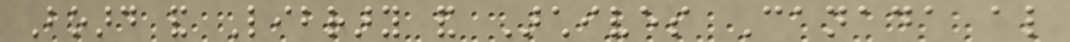Board and Library and Archives Canada also
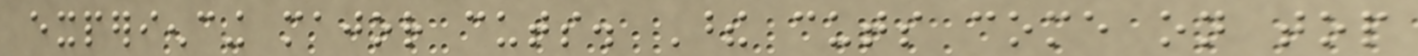experiencing major cuts. These cuts come on top
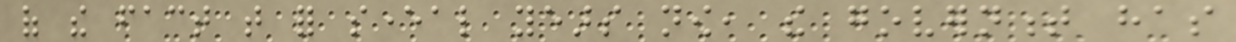of the fact that for several years now, the government has
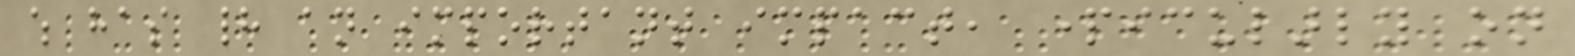which has had an important impact, particularly on
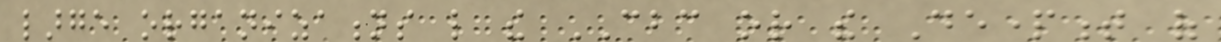large organizations like the CBC or the Department of
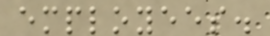employees.
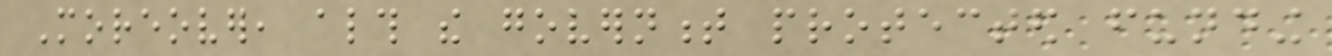Moreover, although the government protected funding
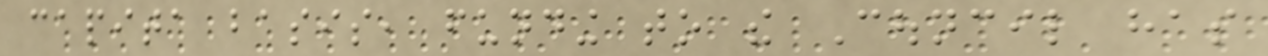capita basis, funding to the Council has
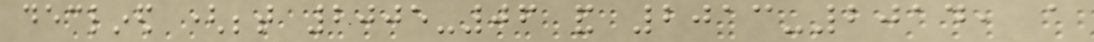declined (between 2005-06 and 2013-2014, a
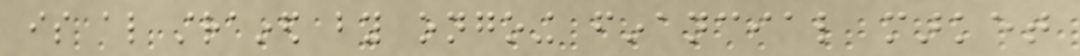is also strained by ongoing financial market
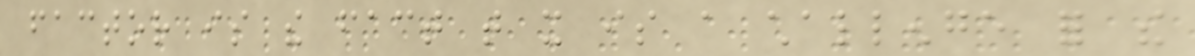factor is the fact that it is a challenge for the
